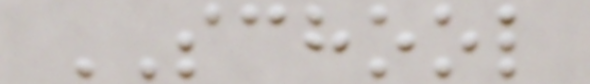SCHOOL
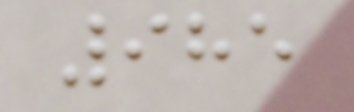985
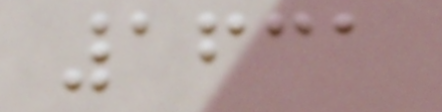1631
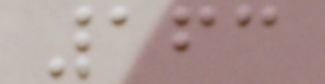163
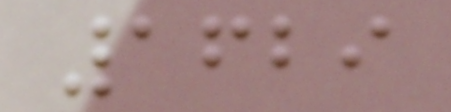1629
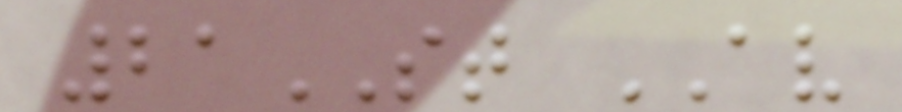21ST AV
